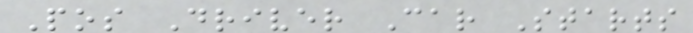Pos Driver Car Starts
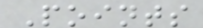Points
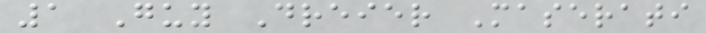1 Guy Dreier Maserati
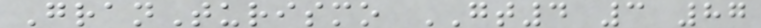GranTurismo GT4 3 87
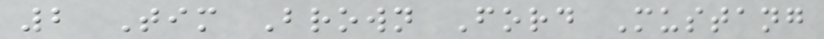2 Tim Brown Ford Mustang
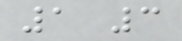1 3
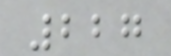227
